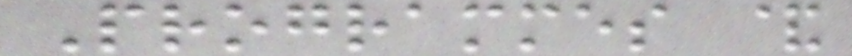Programmes &
